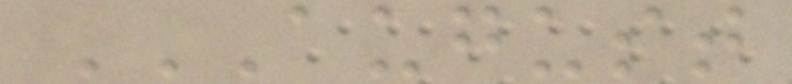AUGUST
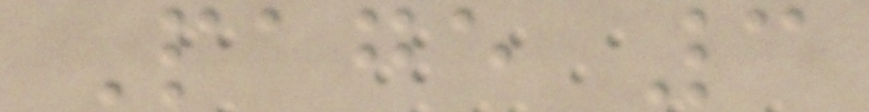Page 3
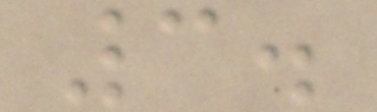3.
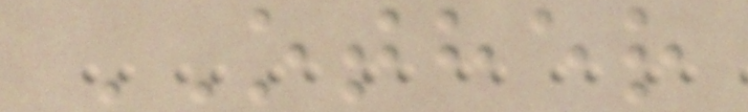OTHER
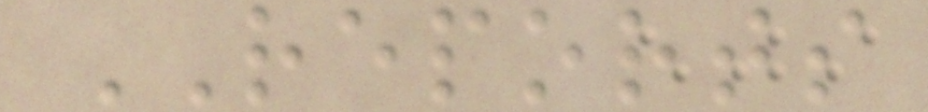REPORTS
